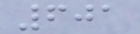601
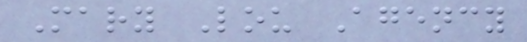Mary Lou Agency
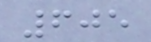605
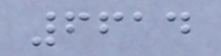6614
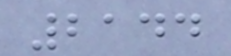2144
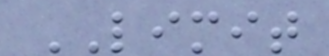LIMIT
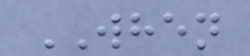WHEN
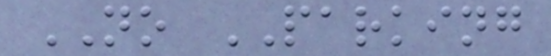NO PARKING
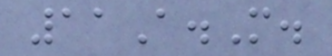11A.M.
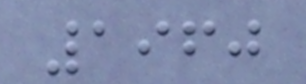1960
